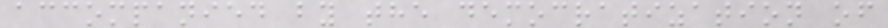accompanied by the democratization of
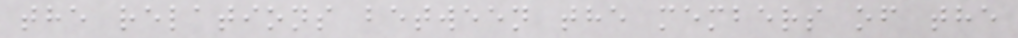the relations between the members of the
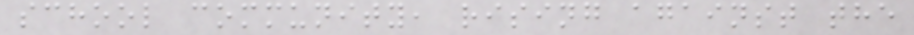school community, rising against the
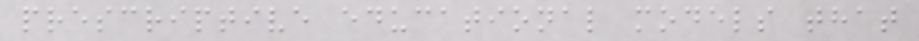prescriptive educational models that
